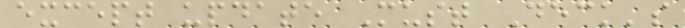except update Must Deck's
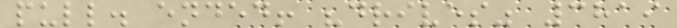pull. ended! "drives" 3819
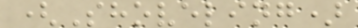(Shoveling)
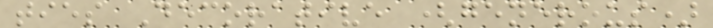ties Decorative (generous)
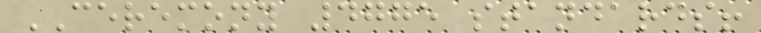CEREMONY 4775 standards!
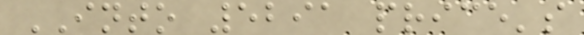INTO 5291 price's
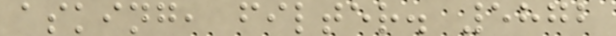asking, filter. 5872
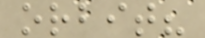orbit?
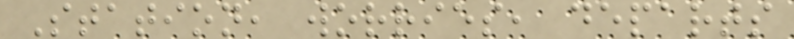Station, worries, departs
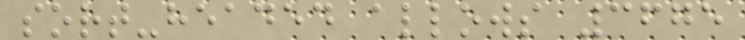sort-headed allows 3675
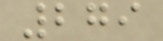279
